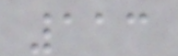113
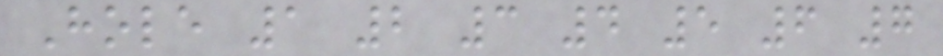Hole 1 2 3 4 5 6 7
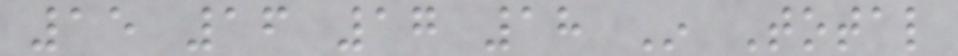15 16 17 18 In Total
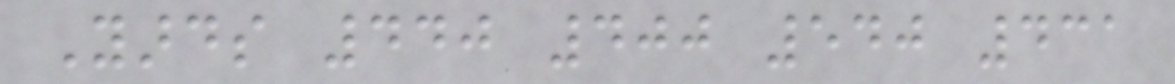Yards 440 400 540 431
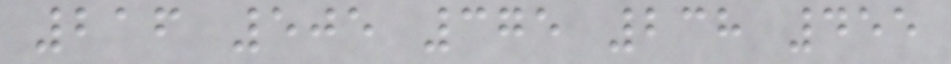216 505 375 238 455
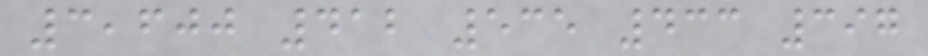3,600 412 535 433 397
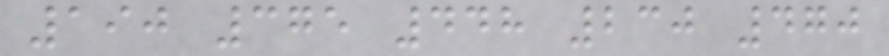190 375 448 230 470
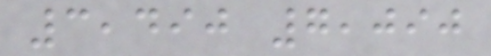3,490 7,090
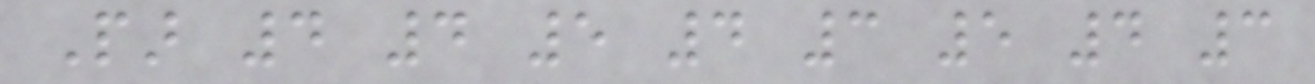Par 4 4 5 4 3 5 4 3
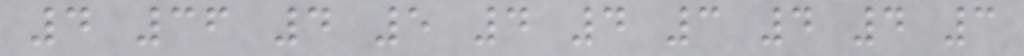4 36 4 5 4 4 3 4 4 3
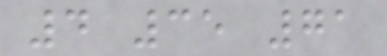4 35 71
